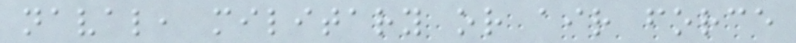naval, military or air force
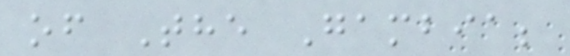of The Gambia;
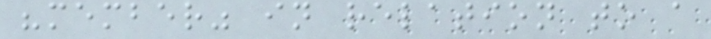"member" in relation to a
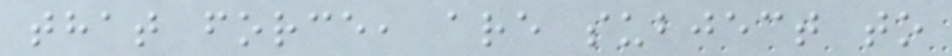that force, are subject to
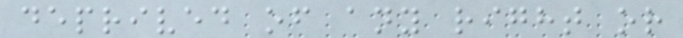deprived of any right or
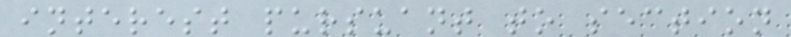interest pursuant to section
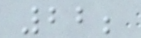22;
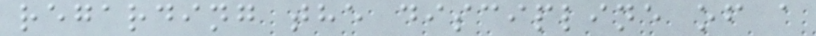regarding the discipline of a
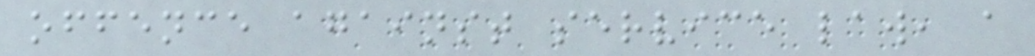offence against service law, a
